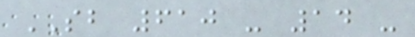SB 610 - 14 -
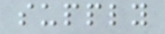supply
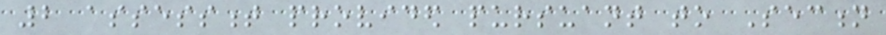2 assessment provided pursuant to Section
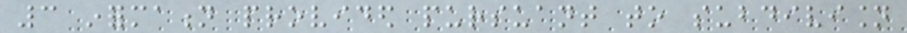3 information provided pursuant to subdivision
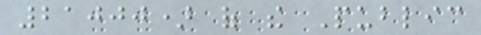21000) of the Public
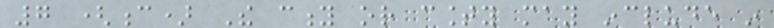7 (c) The city or county may include in
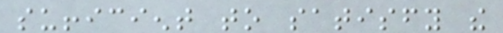sufficient to satisfy the
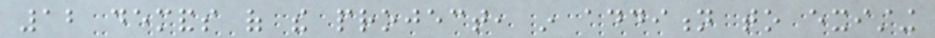12 demands of the project, in addition to existing
